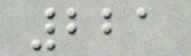221
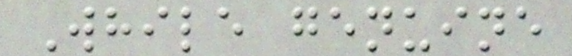While genuine
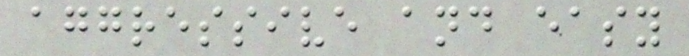aggressive and easy
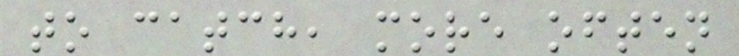to catch, more often
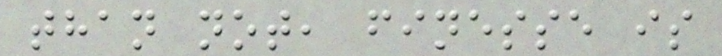than not, finesse is
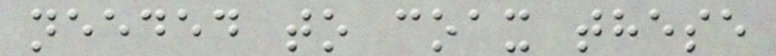needed to coax these
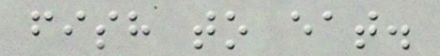fish to eat.
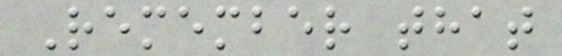Remember that
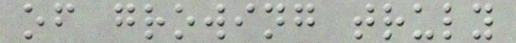of growing truly
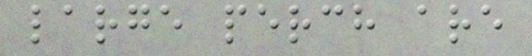large perch are
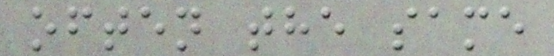often the same
